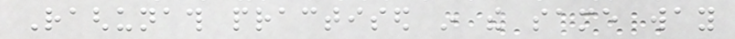Raghunath practised in the same way
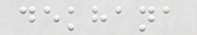dekhana
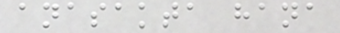anasakta hana
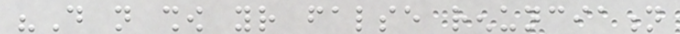"Do not show your false renunciation
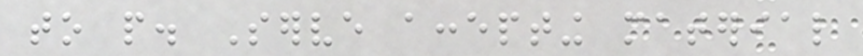to people. Serve accepting material
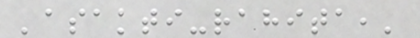'asakti-rahita,'
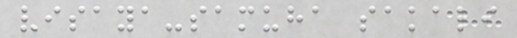visaya-samuha sakali
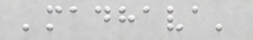'madhava'
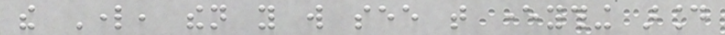the Lord, then you will see that everything around
